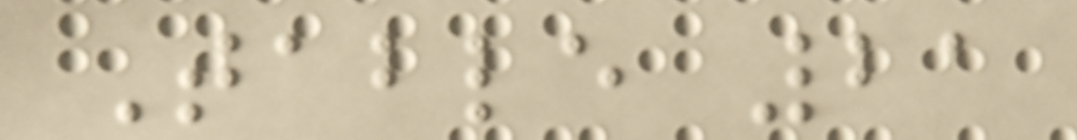Table 21
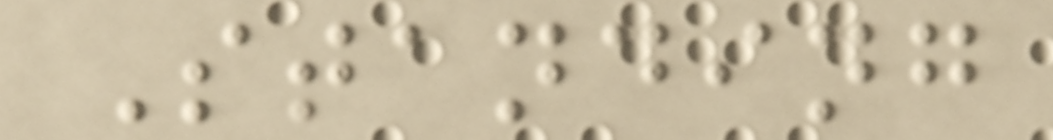Standing
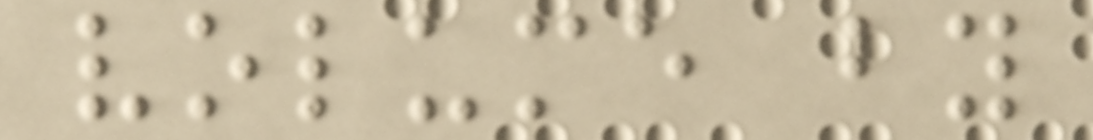volume by
